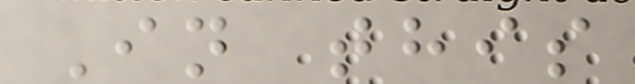In this
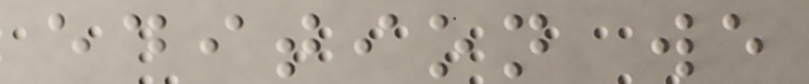edition we
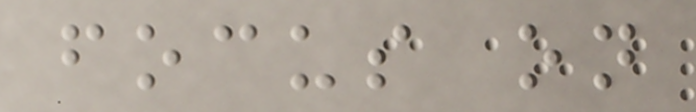focus on
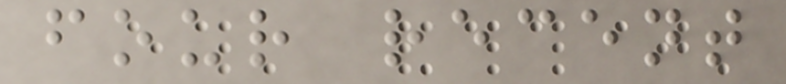four recent
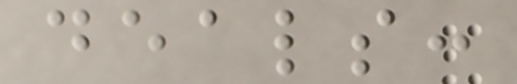deals:
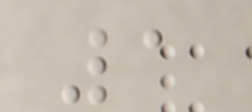1
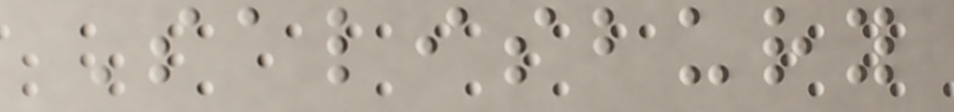Salisbury
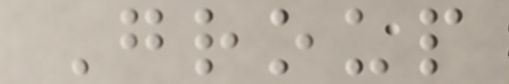Group
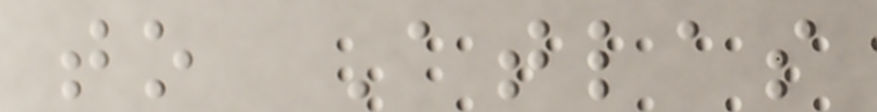to Atlas
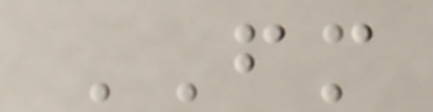FM
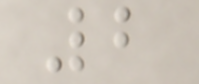2
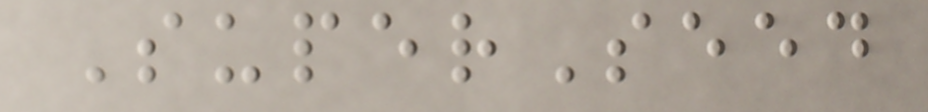SuperSeed
